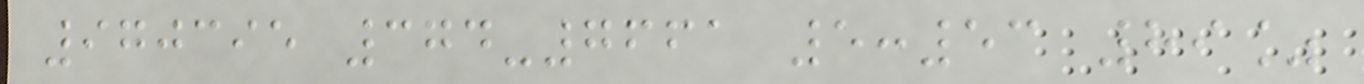970395 374-7661 5:53 89%
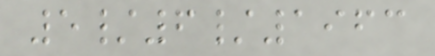5/6/1963
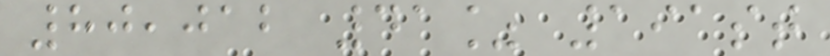80,012 41% 191st
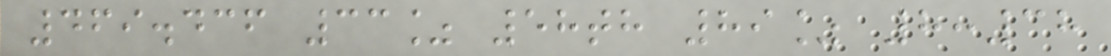469.436 33% 58th 89% 8:38
